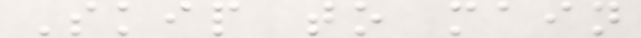Skip to main
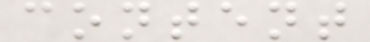content
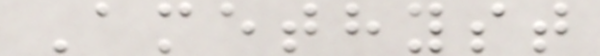Amethyst
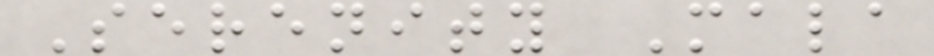Serenity Mala
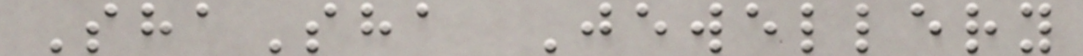ShaSha Jewellery
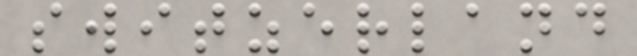switzerland
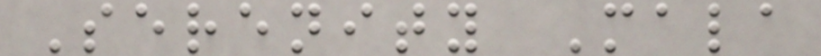Serenity Mala
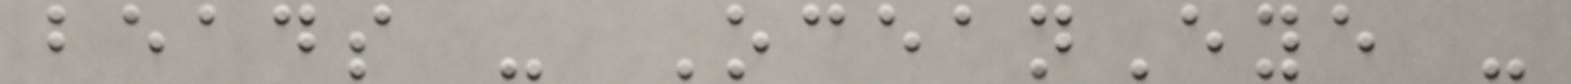beads - OceanEye -
